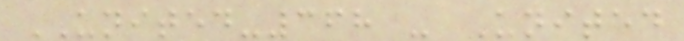UNITED-368 - United
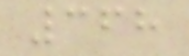368
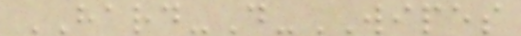HARD-D-WIPES
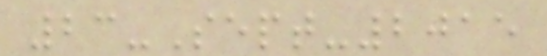23-Sept-2015
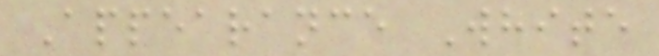Appearance White
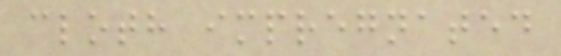cloth impregnated
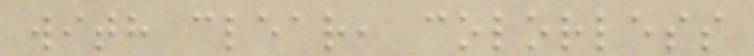with clear, colorless
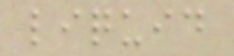liquid
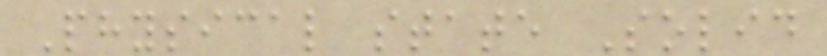Physical state Solid
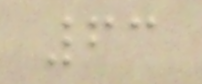63
